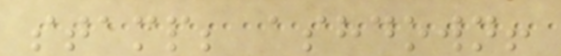stamp; ashdown!
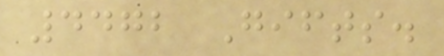4472 Gifts.
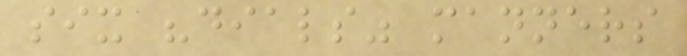six "dials" manners
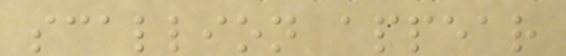scallion appear
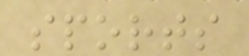sports
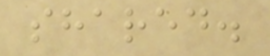shared.
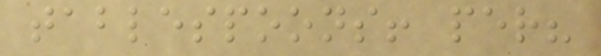tablespoons! per?
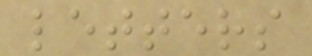letters
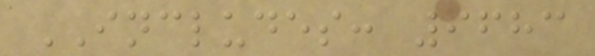INCLUDES: 9683
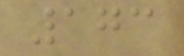173
